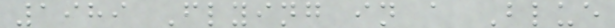1989 Flying in a Blue
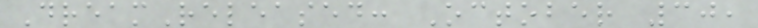DreamReleased: October 30,
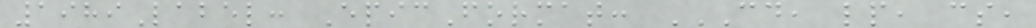1989Label: EpicFormat: CD, LP, CS,
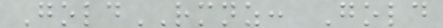GoldRMNZ: Gold
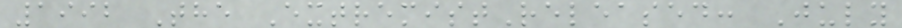1992 The ExtremistReleased: July
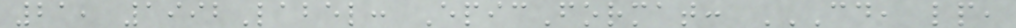21, 1992Label: EpicFormat: CD, LP,
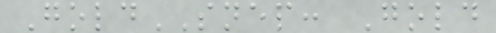GoldSNEP: Gold
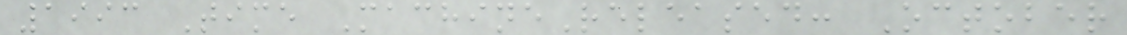1993 Time MachineReleased: October
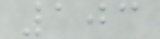103
